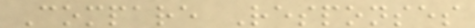Compare Responses
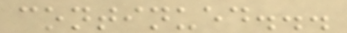continued...
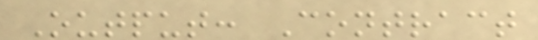Output: Contract
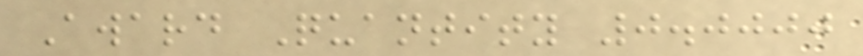Award Quantity 0.0000
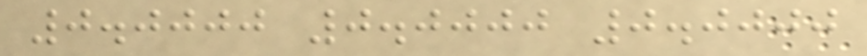0.0000 0.0000 0.0000
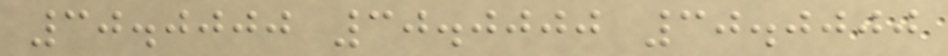30.0000 30.0000 30.0000
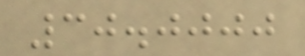30.0000
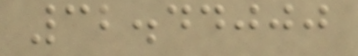32.44000
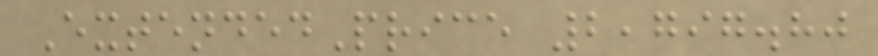ExtendedPrice 2,797.80
